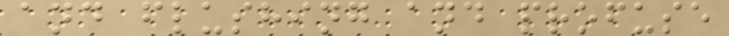and flushing and profuse
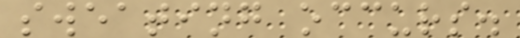sweating occurs.
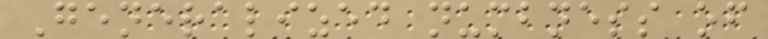Generalized numbness of
